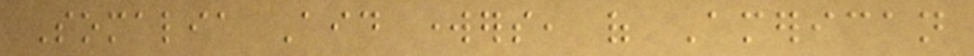Somalia Aid workers, of American
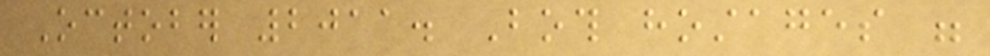October 2011. Both hostages were
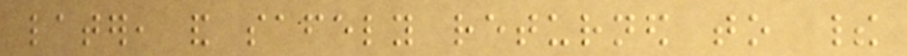later, and safely returned to their
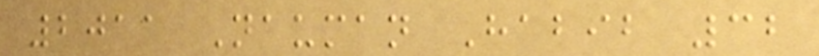2011 Nauman Habib 32
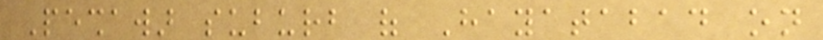Peshawar suburb of Hayatabad on
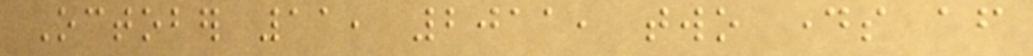October 11, 2011, two days after
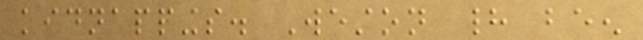kidnappings. Weston had been
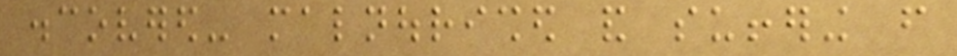discovered- malnourished and suffering from
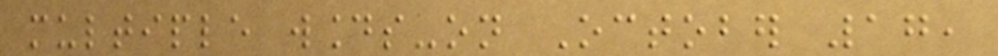multiple wounds-on October 17,
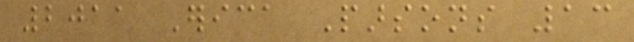2011 Erica Parsons 13
